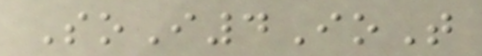SoI4IoT
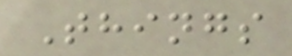Things
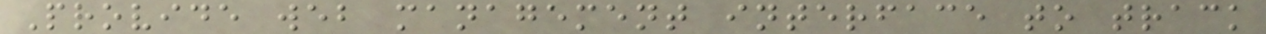Provide web management interface to track
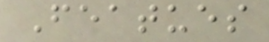Featues
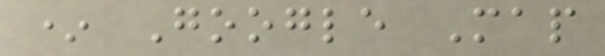* Google Map
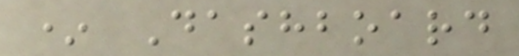* Dashboard
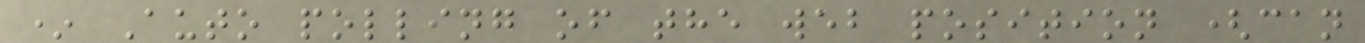* Auto polling of the web position (can
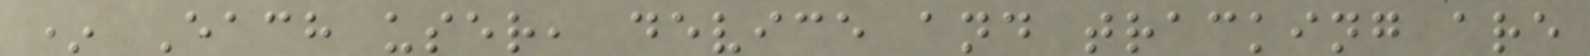* Each user, device and tracking are
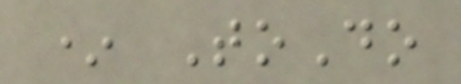* ToDo
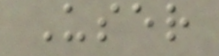User
